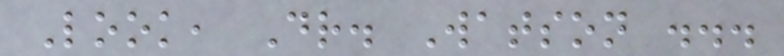Look, Dr. Watson ...
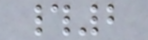#2
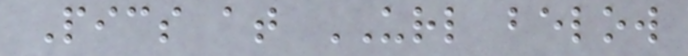Pics at URL below
